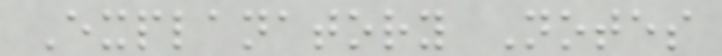Explanatory Notes
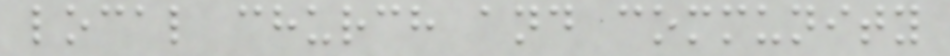local church and community
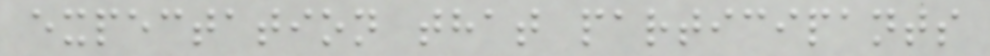expectation that participants
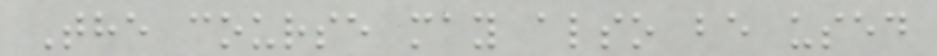The course may also be used
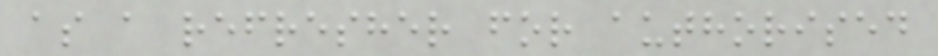as a refresher for authorised
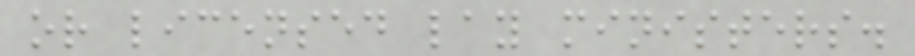or licensed lay ministers.
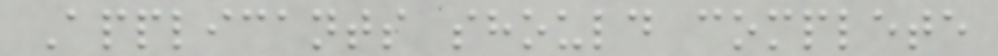Applicants should complete
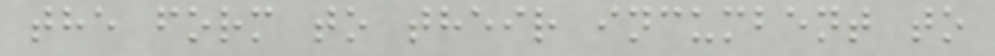the form to their incumbent to
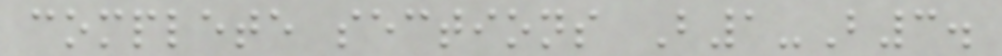complete sections B1-B3.
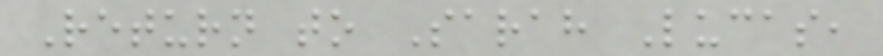Return to Sarah Lucas,
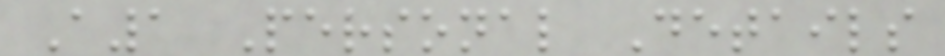A1 Personal Details
